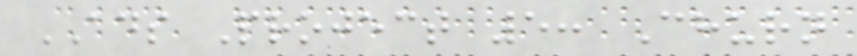ADS Project 5: Churn
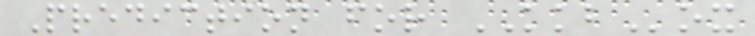Prediction for KKBox
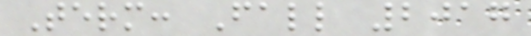Term: Fall 2017
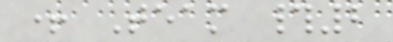+ Team #2
